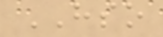HSO
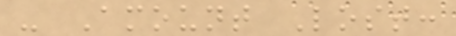- Amount Lost:
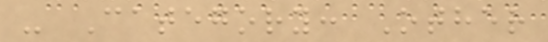- Category: Other
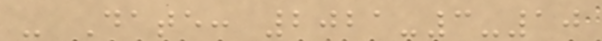- Date: 2021-3-10
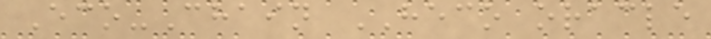Eco-Chain HECO oracle
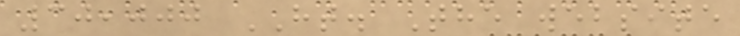30,000 HT. The website
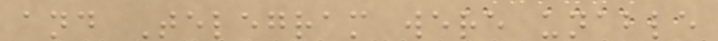and Telegram were unable
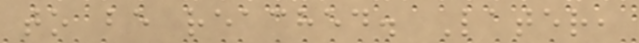to be reached. Later,
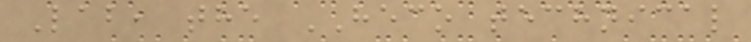Lab, the HECO technical
